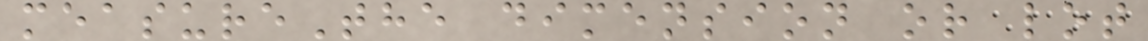measureThe dimension or lot
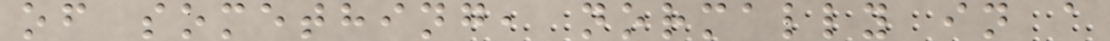of something, normally in a
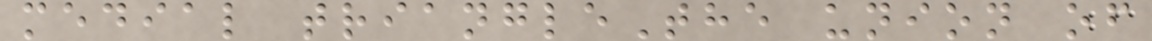medial triangleThe union of
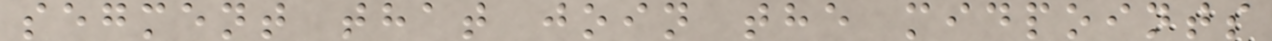segment that join the midpoints
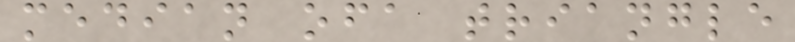median ofa triangle
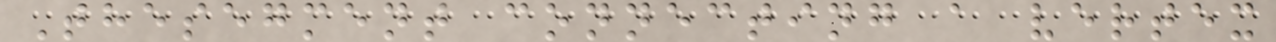Thesegment connecting a vertex
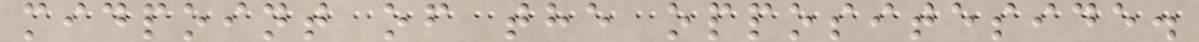midpoint of the oppositeside.
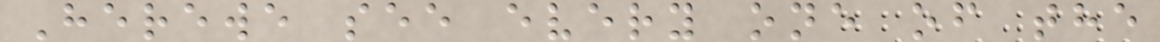Herewe see every one of the
